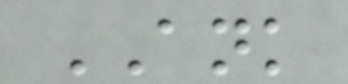ANK
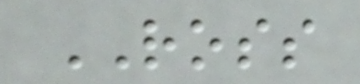ROSS
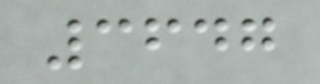3647
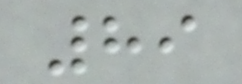89
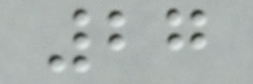27
